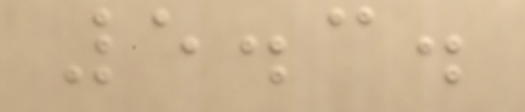5.3.
